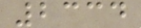2334
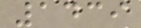1439
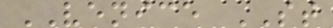VENICE ST
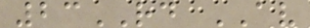23RD AV
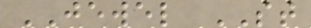JEWEL ST
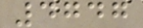4747
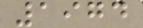1974
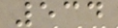534
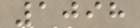1098
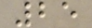25
